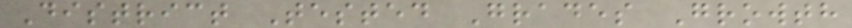District Tested Grades Growth
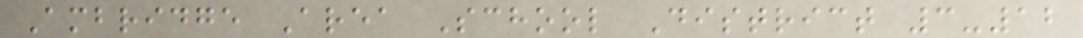Ambridge Area School District 3-12
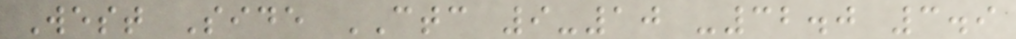West Side CTC 9-10 -32.0 3.9
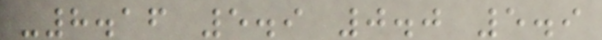-8.16 5.9 0.0 5.9
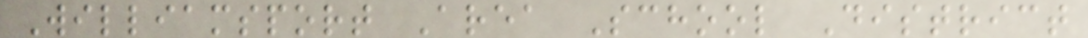Williamsport Area School District
